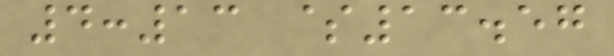4:13 $13.57
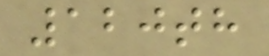120th
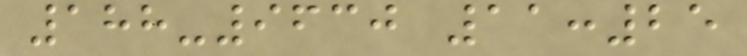188-9630 11:25
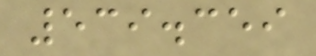539.359
